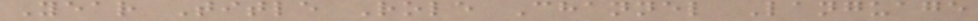Year Title Role Channel Language
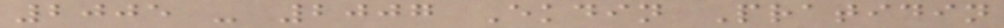2005 - 2007 Ekdin Pratidin
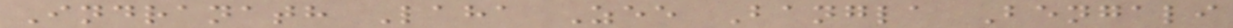Indranath Laha Zee Bangla Bengali
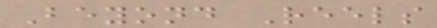Beyond Reels
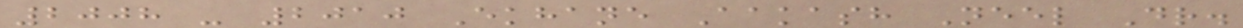2008 - 2010 Ekhane Aakash Neel Dr.
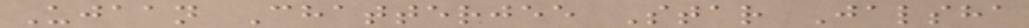Ujaan Chatterjee Star Jalsha
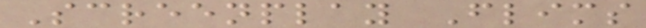Screenplay Flims
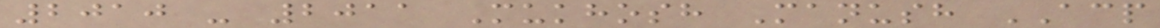2010 - 2011 Mukhosh Manush ACP
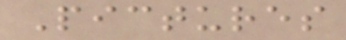Pictures
